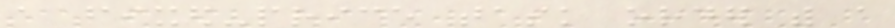a fixed-price task order with a
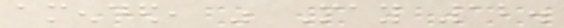amended, was May 12.
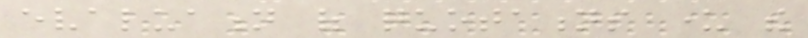evaluation of quotations under the
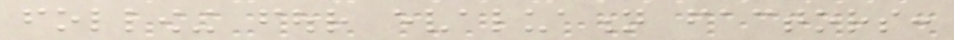following four evaluation factors:
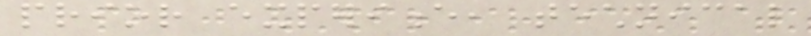prior experience, technical
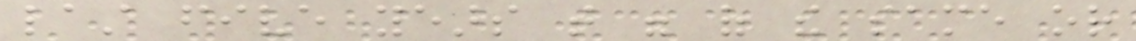last five years that were of the same or
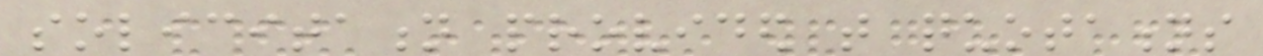solicitation provided that quotations
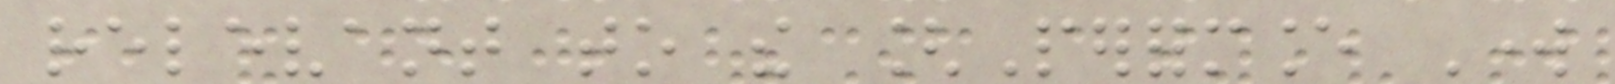relevant to the [Performance Work
